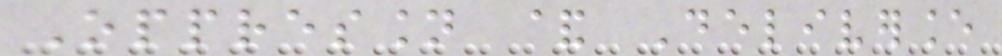Oppression & Deliverance
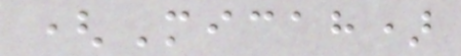(Micah)
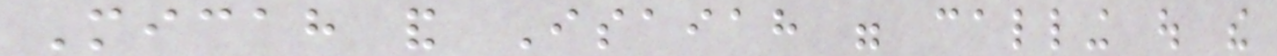Micah and Isaiah were calling out the
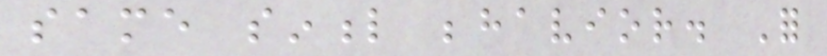same sinful behavior. For
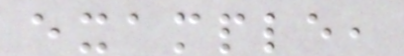example,
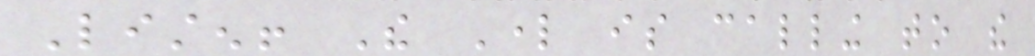Listen! The Lord is calling to the
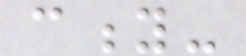city-
